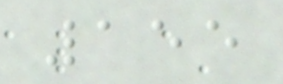155
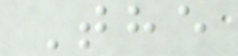The
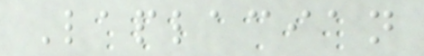Laplacian
